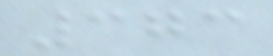373
